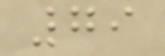79
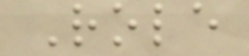Role
